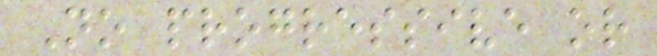No progressive or
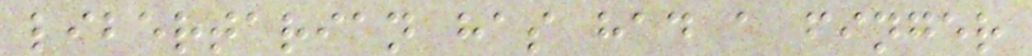libertarian has had a finger
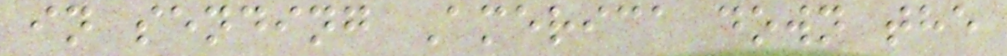in sending America down the
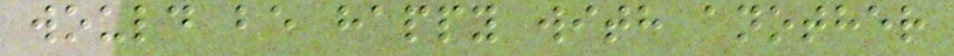would be happy with another
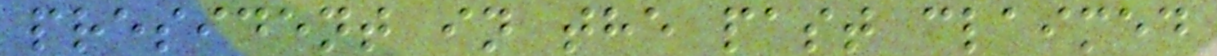president in the past claimed
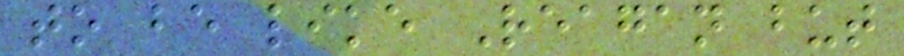to be like Reagan but
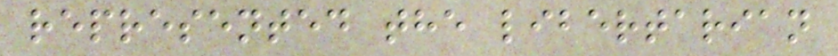represented the libertarian
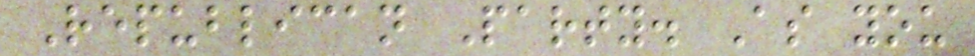Republican Party. As you
